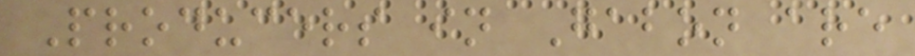Producers in Gabon are
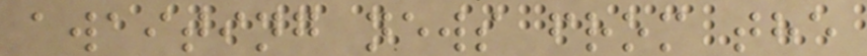awaiting news from the
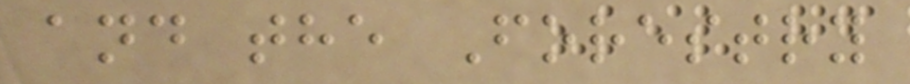and the Forestry
